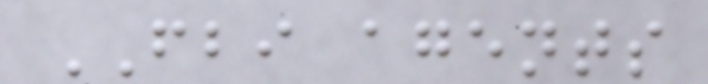FBI agents
